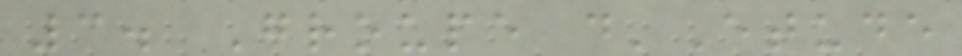3. Groupe d'Etude
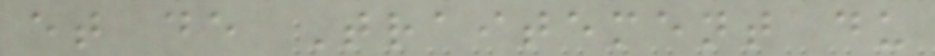et de Traitement du
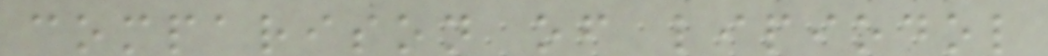comparison of lipiodol
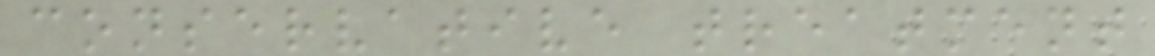conservative treatment
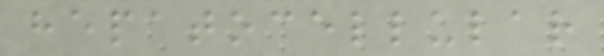hepatocellular
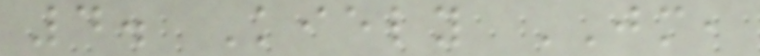4. Kiely JM,
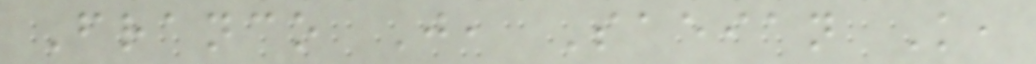Franco J, Saeian K,
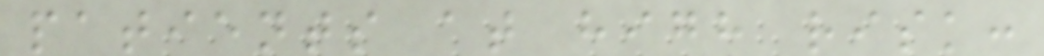patients at high risk:
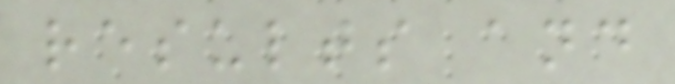results and
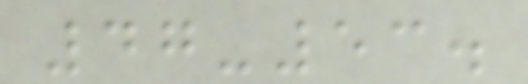47-53.
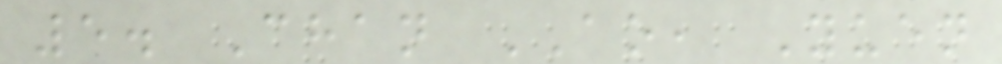5. Chan AO, Yuen
